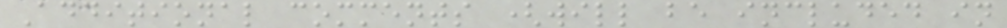Additional comments (will be included in
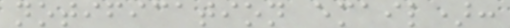notification email):
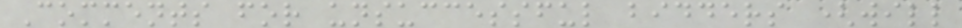Comments for unsuccessful bidders (will
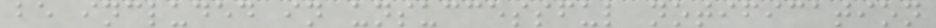be included in unsuccessful notification
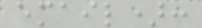email):
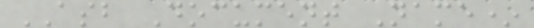ASB Document Name*
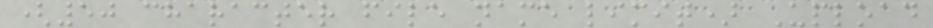(50 character file name limit) Upload
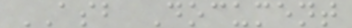ASB Document
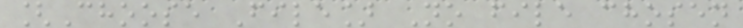[Choose File] No file chosen
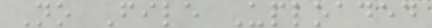No File Uploaded
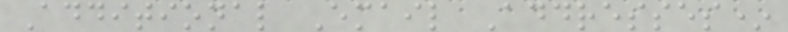Additional Email Addresses*
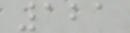121
